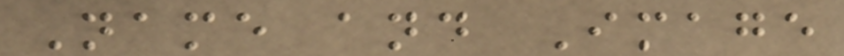Name and Image
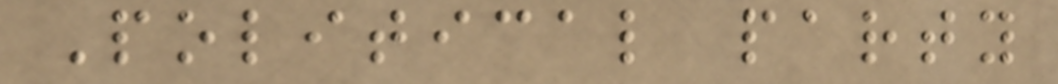Political party
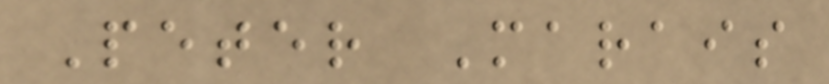Peter Marais
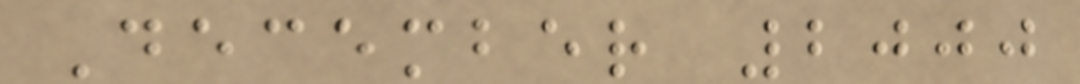December 2000
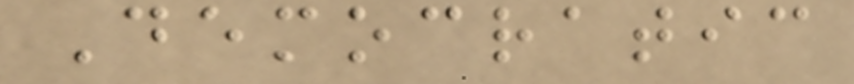Democratic
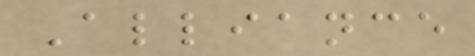Alliance
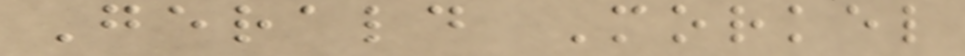Gerald Morkel
